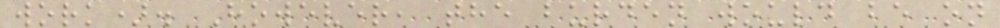work). However, the burden would be on
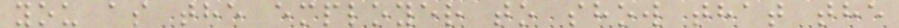you as the employer to show that the
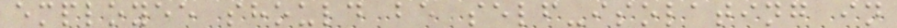employee should be self-isolating in
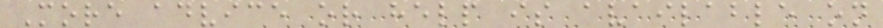More advice or help is available on
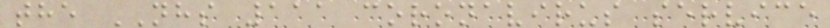the NHS 111 coronavirus service
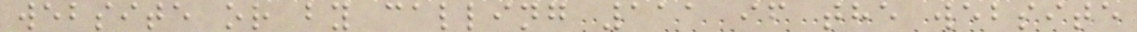website or by calling 111 if the website
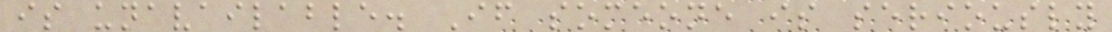is unavailable. If someone is seriously
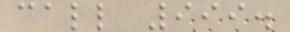call 999.
